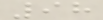98
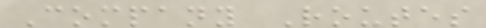Company Routes
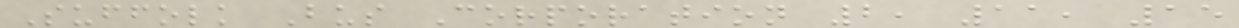Suffolk Bus Corporation 2, 11, 15
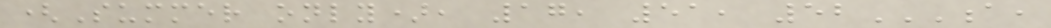(Summer only), 17, 51, 52A,
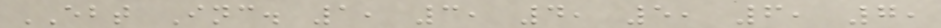EBT Inc. 1, 3, 4, 5, 6, 7,
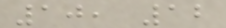10, 12
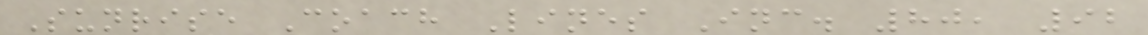Sunrise Coach Lines Inc. 80, 92
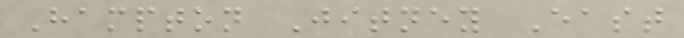Hampton Jitney East
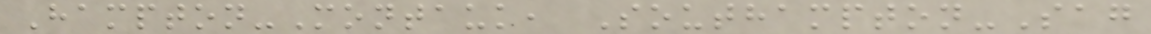Hampton-Montauk, Southampton-Sag
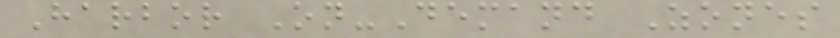Harbor On-Demand Zones
